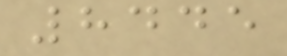8445
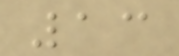13
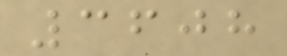3608
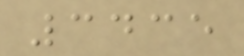3435
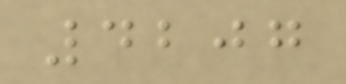4207
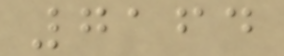7164
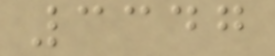3347
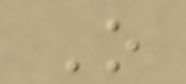O
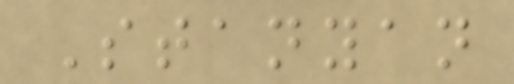Stanyan
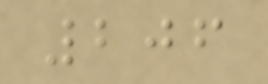206
